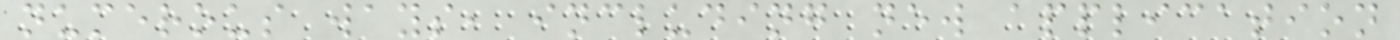numerous ways, including new application
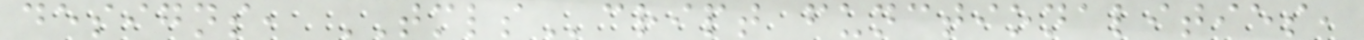designs, TMLScript functionalities,
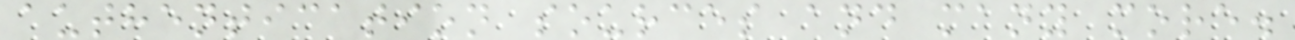authentication sources and many more.
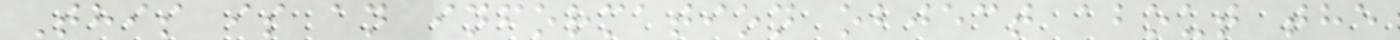This is an information object about the
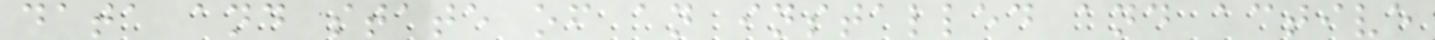data and state of an installed and active
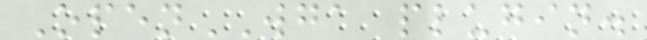OpenWGA plugin.
